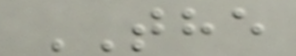THE
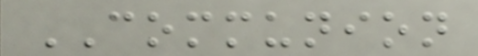COMMUNION
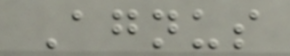Agnus
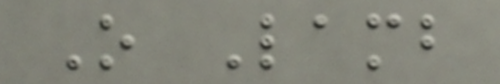O Lamb
